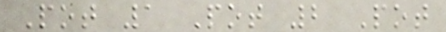Pot 1 Pot 2 Pot
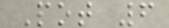Pot 6
